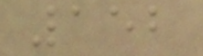152
